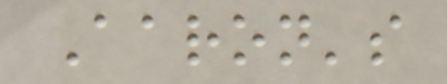Aaron's
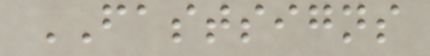FASTSIGNS
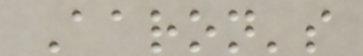Aaron's
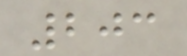203
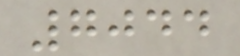7044
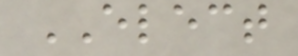ELECT
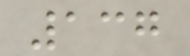137
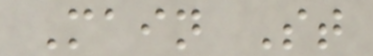Main St
